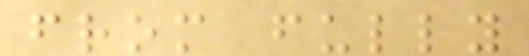from fully
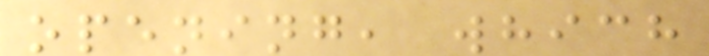opening, which
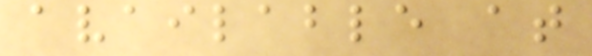available at
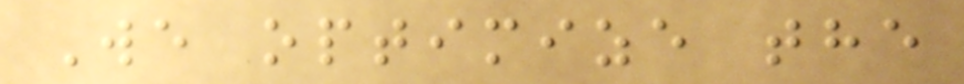We optimize the
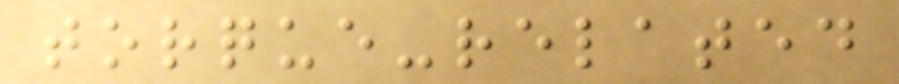torque-related
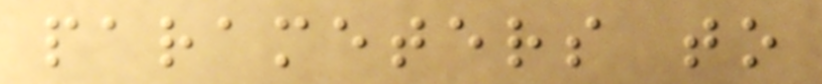parameters to
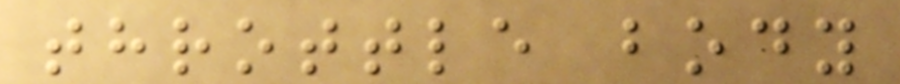throttle body
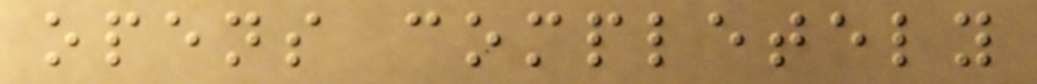opens completely
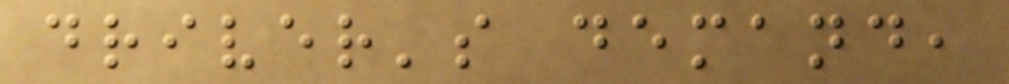driver's demand,
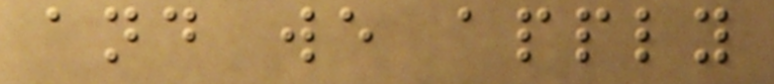and we apply
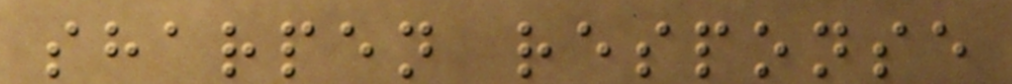sharpen response
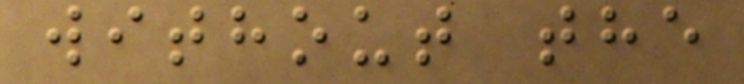without the
